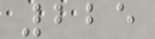225
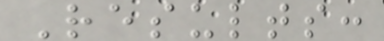Results:
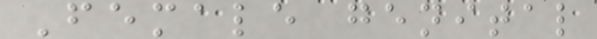Female genital
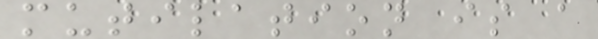mutilation is a
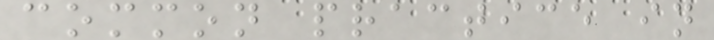common practice in
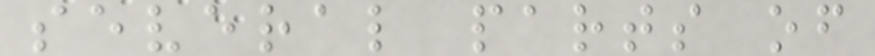several parts of
